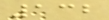132
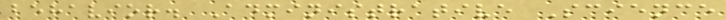behavior. Administrative Science
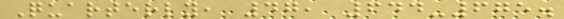Quarterly, 47, 644-675.
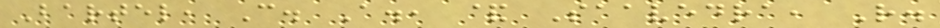Bartel, C. A., & Saavedra, R.
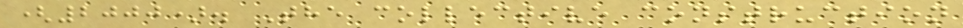(2000). The collective construction
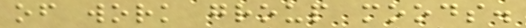of work group moods.
